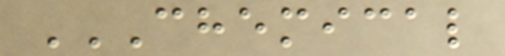CHEMICAL
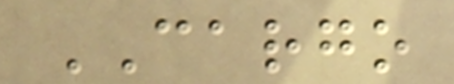CARGO
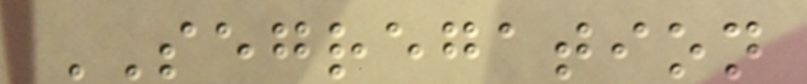SEGREGATION
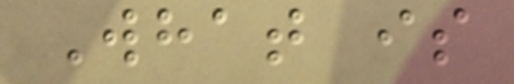What is
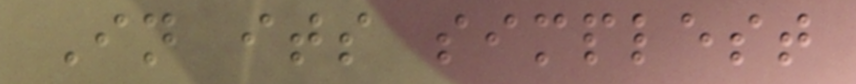In its simplest
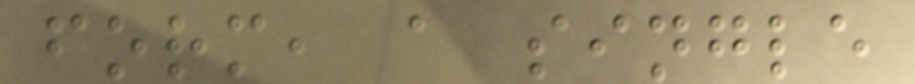form, a single
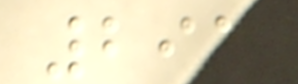291
